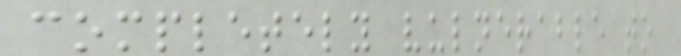completely vulnerable to
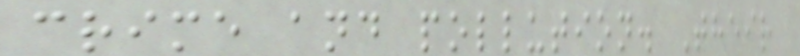crime and pollution. Their
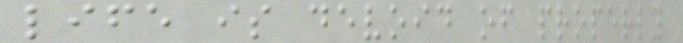life is devoid of properly
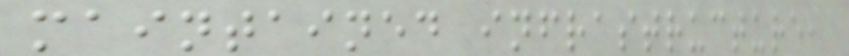maintained infrastructure,
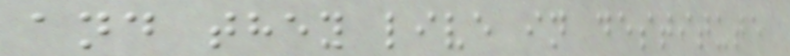and they live in destitute
